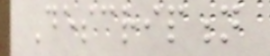Description
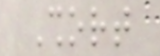Short
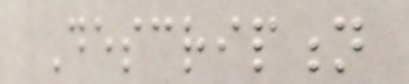Description
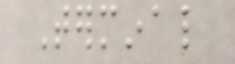Terminal
